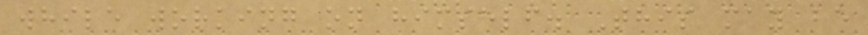while working on himself. This may be
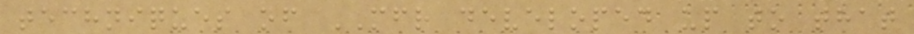techniques of MFR developed up to that
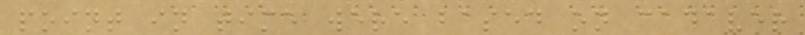point in time were based on cadaver
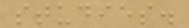studies.
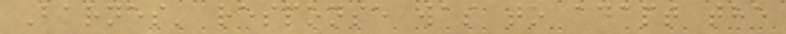Barnes' response was to adapt the
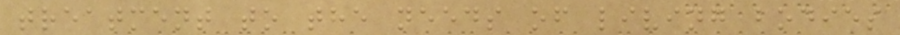treatment to the needs of living bodies
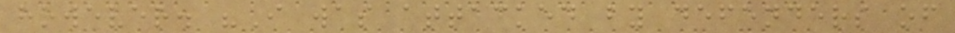however. "I was attacked by defenders of
